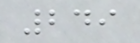249
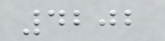4202
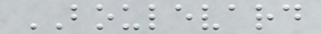BOULEVARD
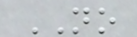NO
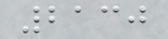2130
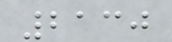2130
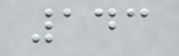143
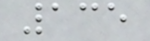135
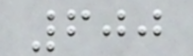600
